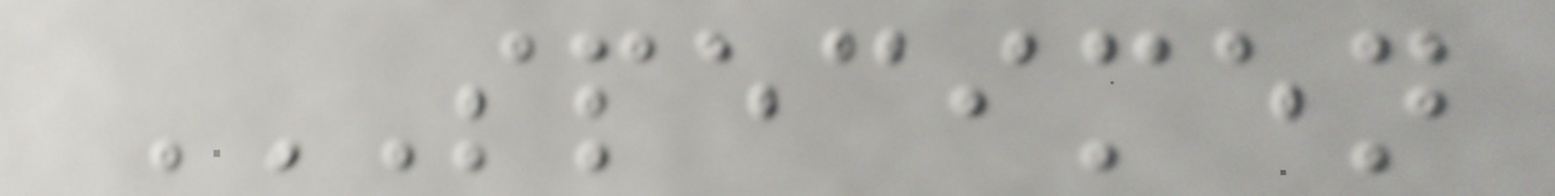SPECIMEN
